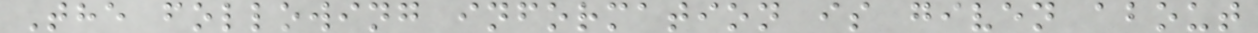The following information is given about
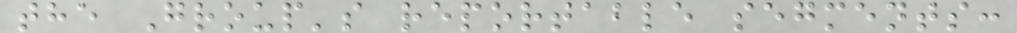the Group's reportable segments:
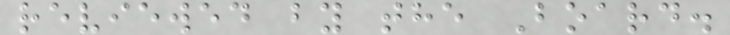reviewed by the Board.
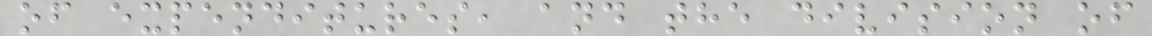of expenditures, and the division of
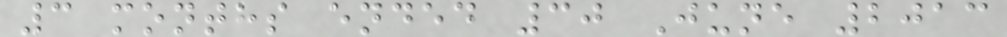3 months ended 30 June 2013
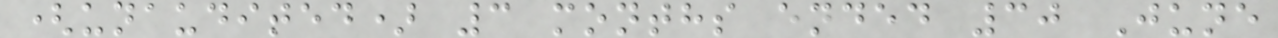(unaudited) 3 months ended 30 June
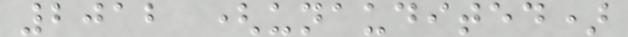2012 (unaudited)
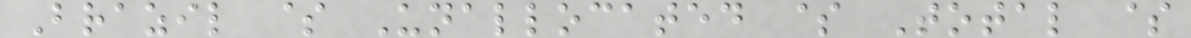Brazil $ Unallocated $ Total $
